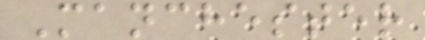Manchester
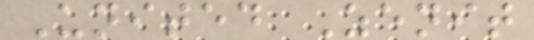United Zenit
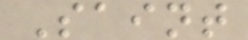Saint
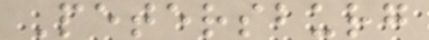Petersburg
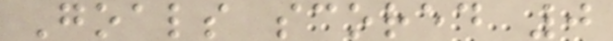Goals scored 0
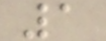1
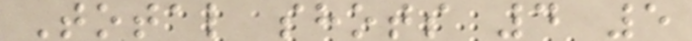Total shots 4 5
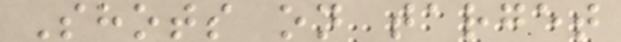Shots on target
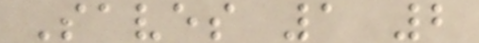Saves 1 2
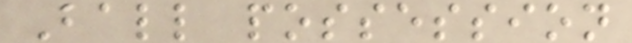Ball possession
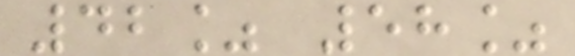42% 58%
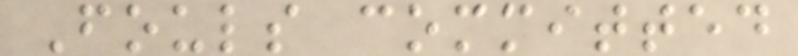Fouls committed
